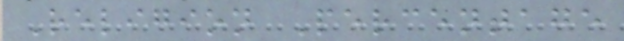Religion Percentage
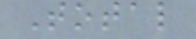Total
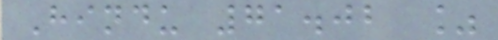Hindu 71.02 %
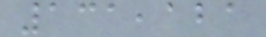131,121
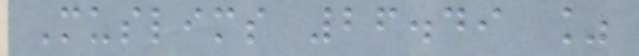Muslims 26.49 %
